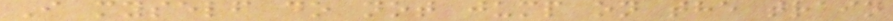I myself do not jump on the train
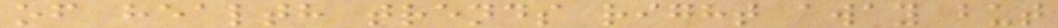of health trends right away but
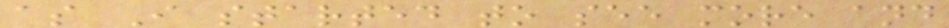as I started to see more and
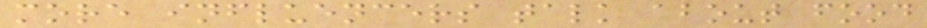more influencers talk about food
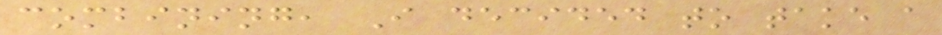combining, I decided to take a
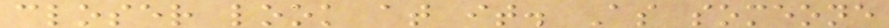closer look at it. As someone
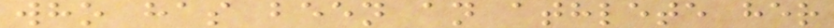who has been an athlete her
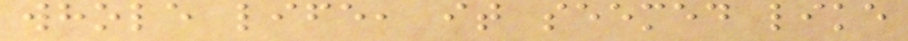whole life, it seemed like
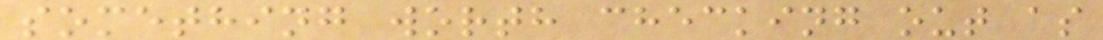something worth checking out as
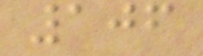106
